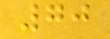70
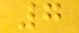7
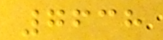7638
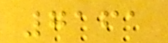7161
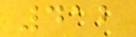412
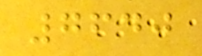7640
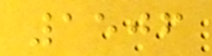1506
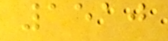1510
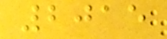2015
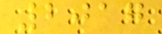2017
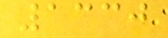1330
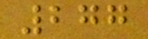277
